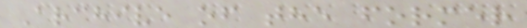Archive of the former
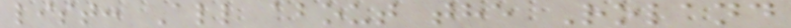list: All about the Roland
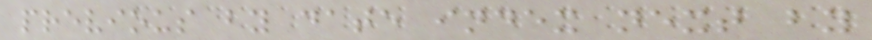previous by date index next by
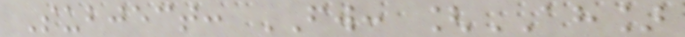Subject: FW: [AH]
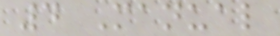4 Manual
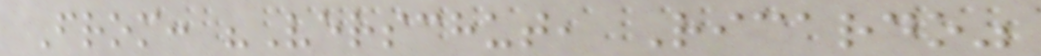From: "Verschut, Ricardo"
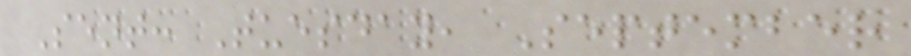Sent: Tuesday, September
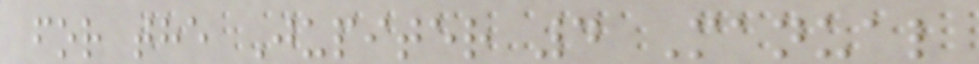for the Jupiter 4 Manual
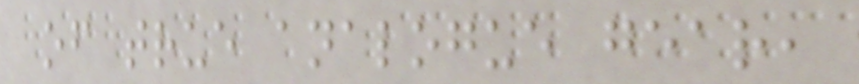of true analogue gear,
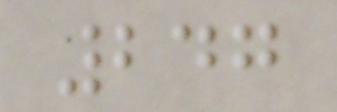247
